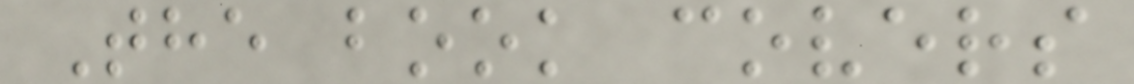The book covers
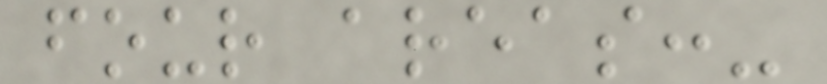four areas:-
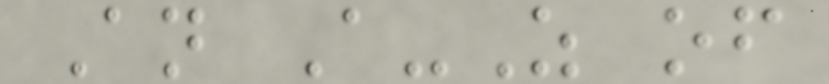An A-Z of
